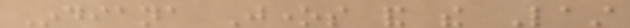Indiana Jones and the Last
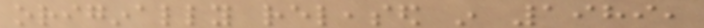originally released in 1989,
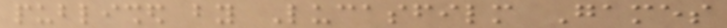published by Lucasfilm Games
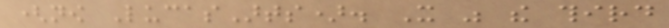(now LucasArts). It was the third
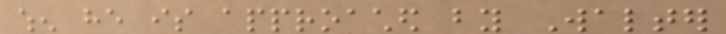when he is approached by Walter
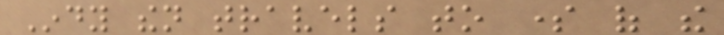Indy then travels to some of the
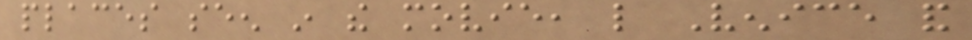places seen in the movie, like Venice and
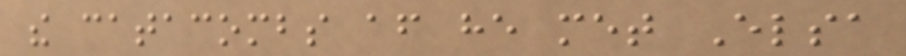the catacombs after he met Elsa
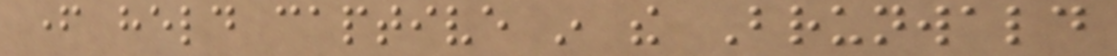father held captive in the Brunwald
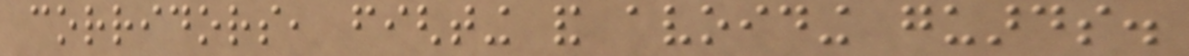corridors, fighting and avoiding guards.
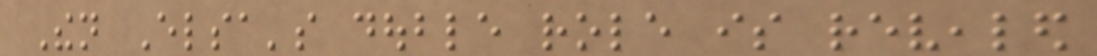Then Elsa's double role is revealed
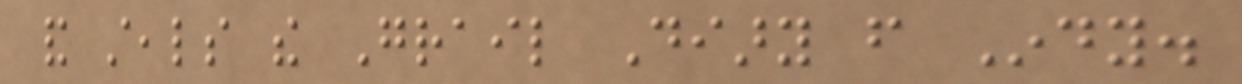and steals the Grail Diary from Indy.
